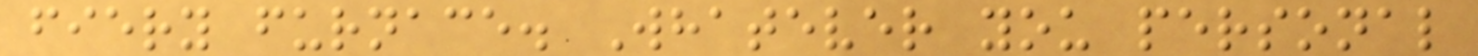fiery furnace. Whatever you personal
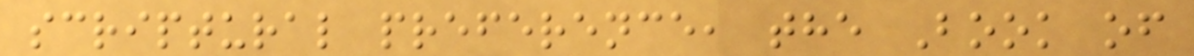scriptural preference, the Book of
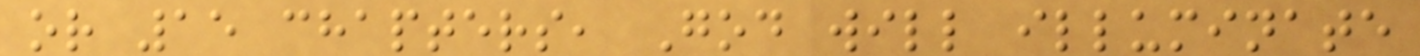or 15 chapters, God will illuminate
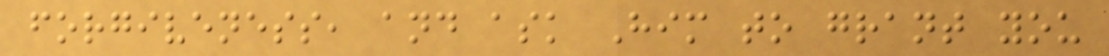forgiveness, and ask Him to grant you
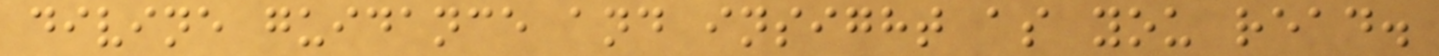divine guidance and insight as you read.
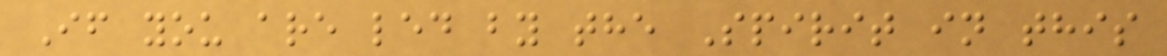If you are led by the Spirit in this
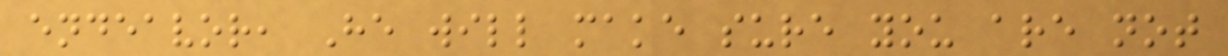endeavor, He will make sure you are not
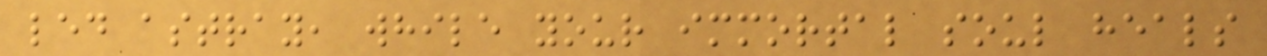led astray, while your immortal soul heals
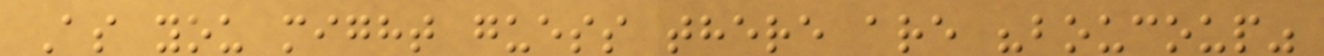As you might guess there are "boucoup"
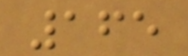165
